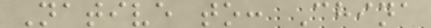Native to: China
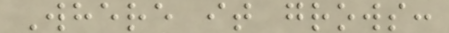Where it grows:
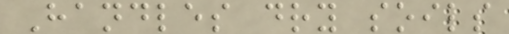Handles dry soils
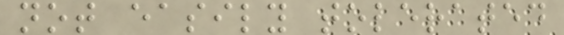not easily tolerated
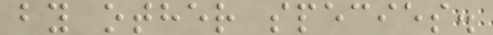by other species.
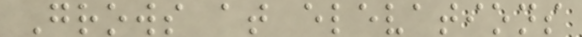Grows at elevations
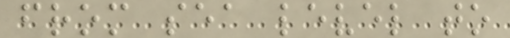from sea level to
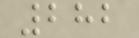282
